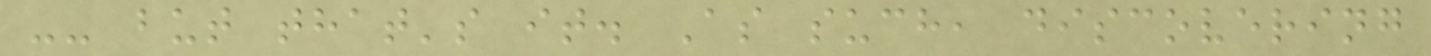-- but that's it. As such, discovering
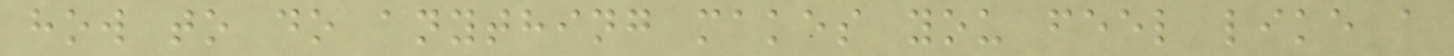how to do anything makes you feel like a
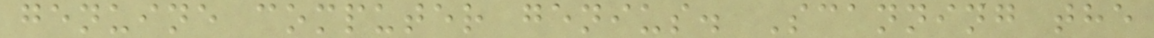genuine computer genius. Scanning the
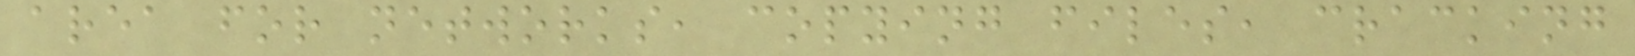area for networks, copying files, cracking
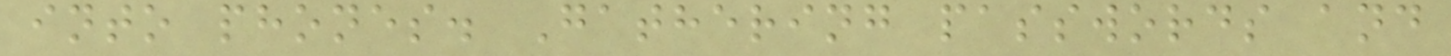into phones. Gathering passwords and
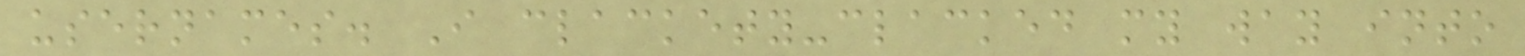usernames. I clackety-clacked my way into
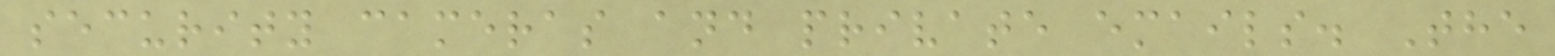security cameras and private emails. The
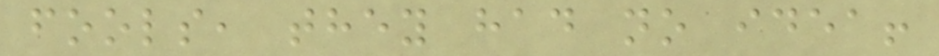fools, they had no idea!
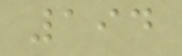194
